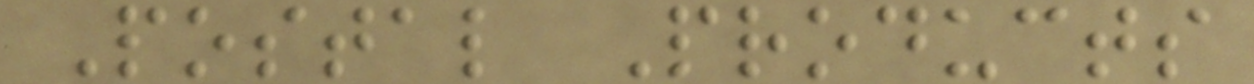Postal Products
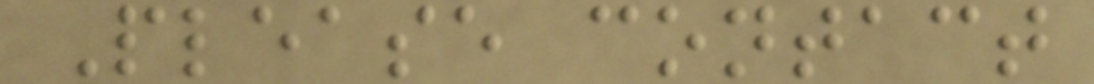Please contact
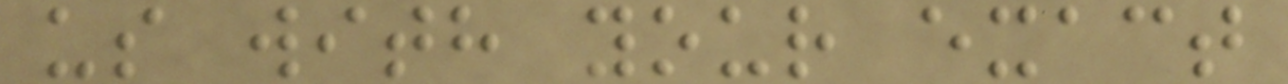us with your exact
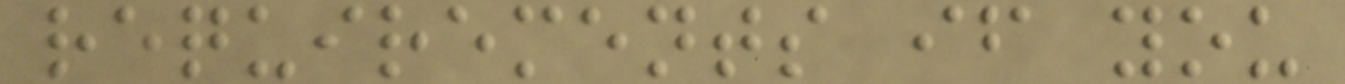requirements if you
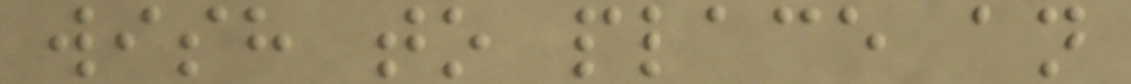wish to place an
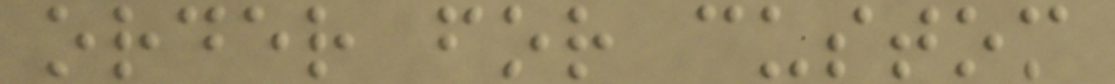order for custom
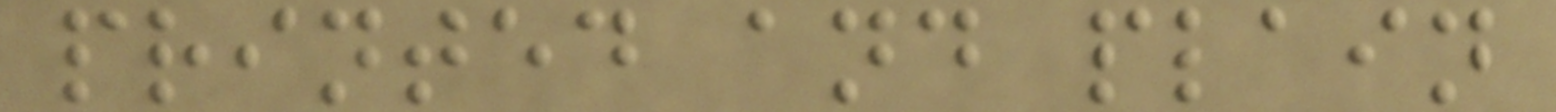printed and plain
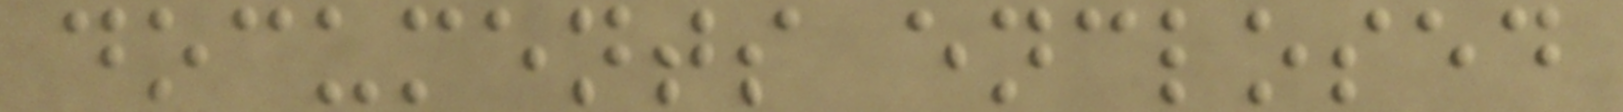documents enclosed
